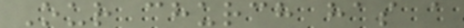Our church has a
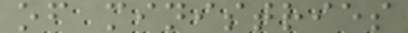of ministries
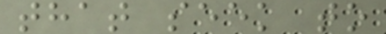that seek to
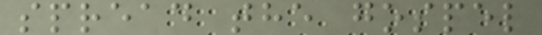spread the gospel
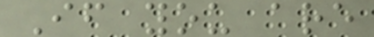If you are
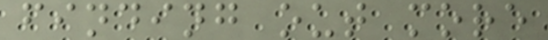finding out more
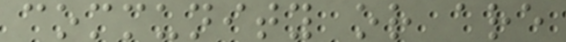community or are
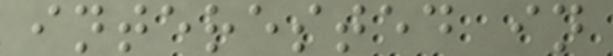interested in
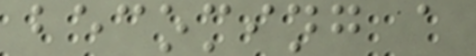becoming a
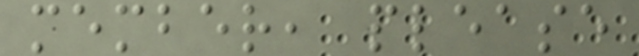member, please
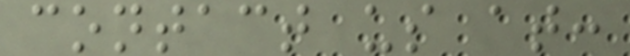contact us at:
